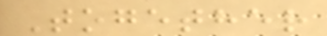Together
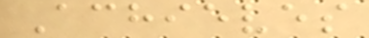Achieves
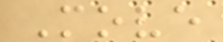Move
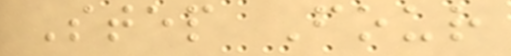Step Four
